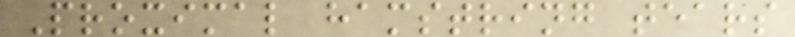Proximal hamstring tears
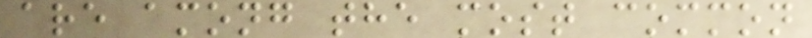are among the most common
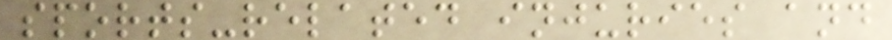sports-related injuries and
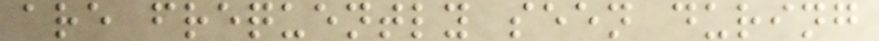are frequently seen during
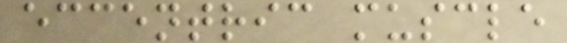eccentric muscle
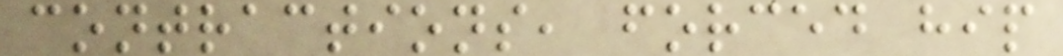contractions, forced hip
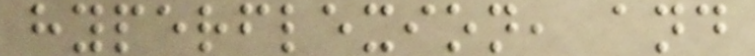hyperflexion, and
